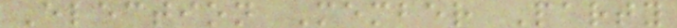Election Member Party
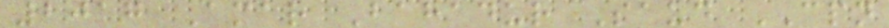2017 Amar Bahadur Saud CPN
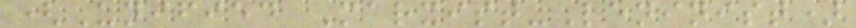(Unified Marxist-Leninist)
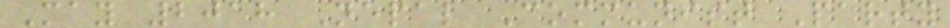May 2018 Nepal Communist Party
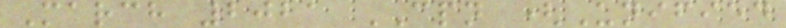March 2021 CPN (Unified
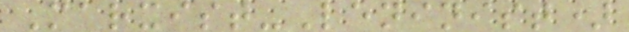Marxist-Leninist)
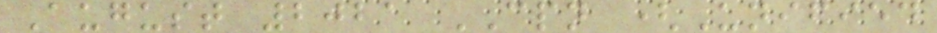August 2021 CPN (Unified
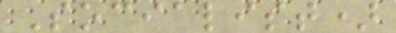Socialist)
